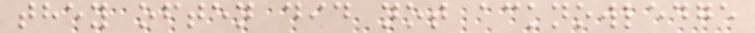they often did not acknowledge
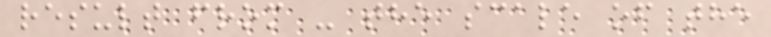result from - the scale of the
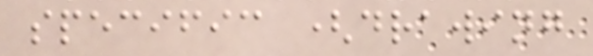specific (drawing
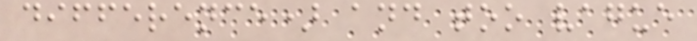difference) and too vague
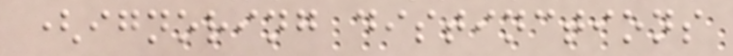(ignoring distinctions
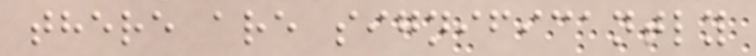there are significantly
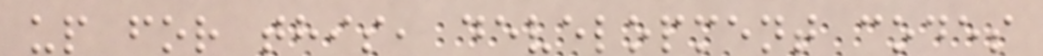up for this, development codes
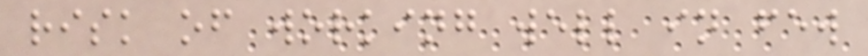risk of working well in few
